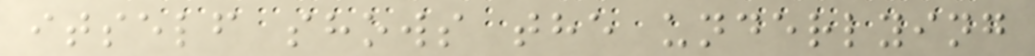itself shows the underlying
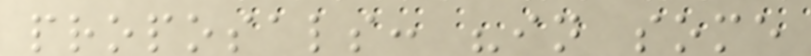proposals: "in some
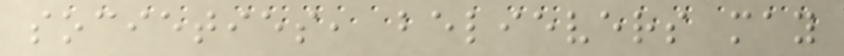societies, believers may
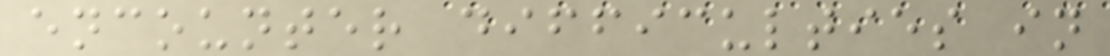encounter difficulties in
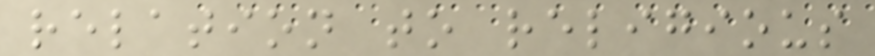relation to religious
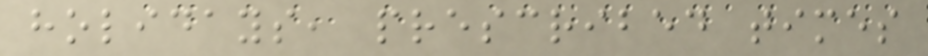holidays, prescribed times
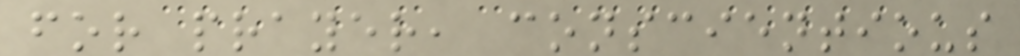for prayer, conscientious
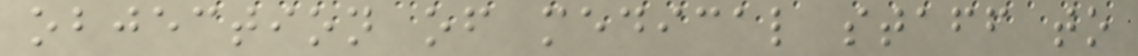objection of medical staff to
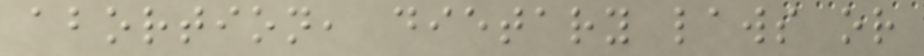abortion, dietary laws or
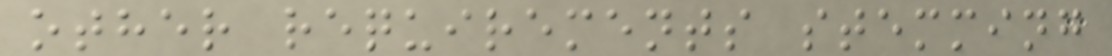other requirements stemming
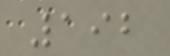192
